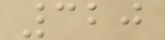320
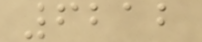6212
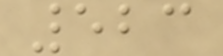523
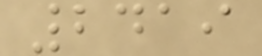2419
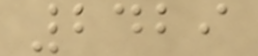2429
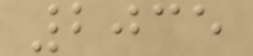2035
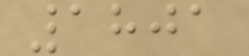1801
